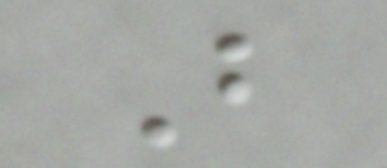B
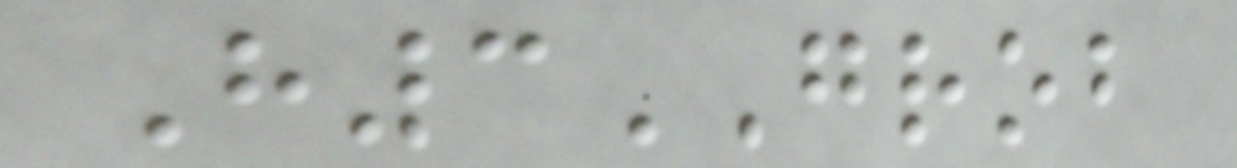H3GROB
